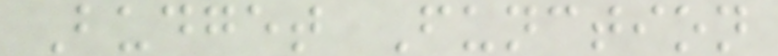Budget Function
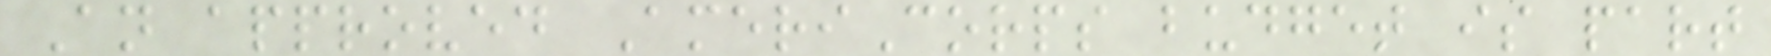An approved AmeriCorps budget is part
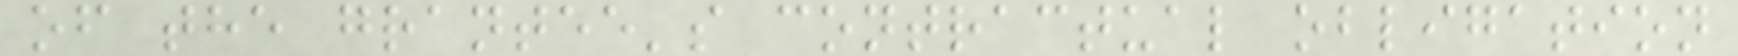of the grantee's contractual obligation
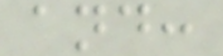and:
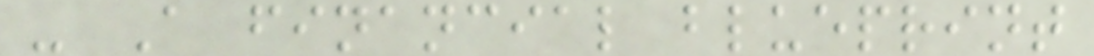- A financial blueprint
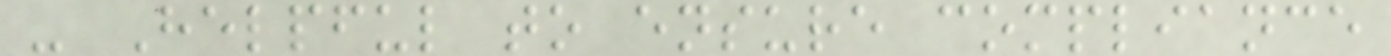- Helpful to ensure compliance
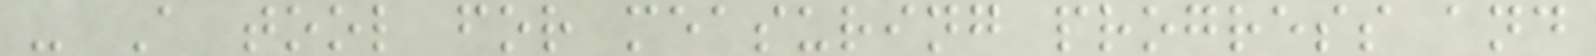- A tool for measuring progress and
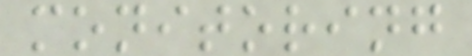monitoring
